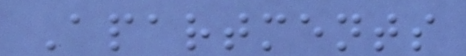Apartments
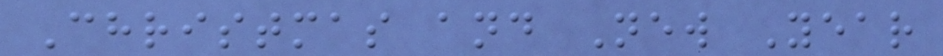Christmas and New Year
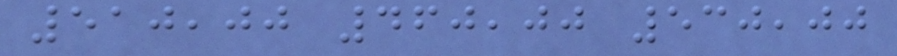510,00 460,00 530,00
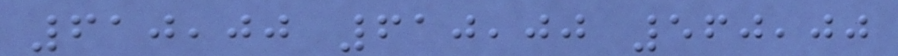610,00 610,00 560,00
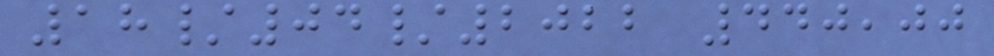18/04/2022 440,00
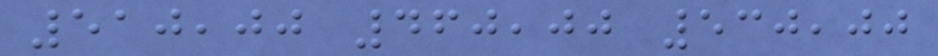510,00 460,00 530,00
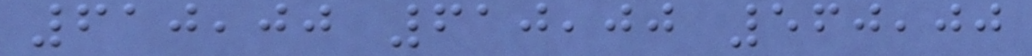610,00 610,00 560,00
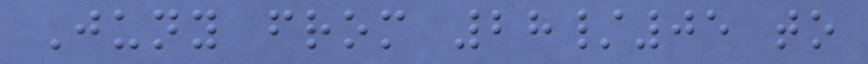Juny from 28/05 to
